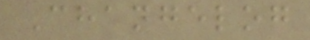Changelog
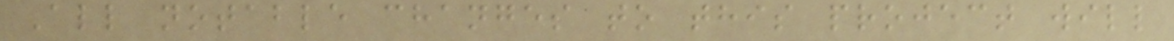All notable changes to this project will
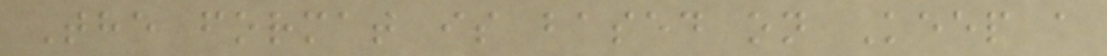The format is based on Keep a
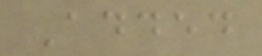Added
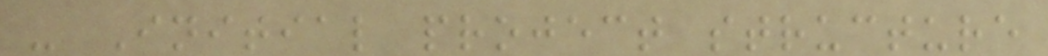- Initial project structure
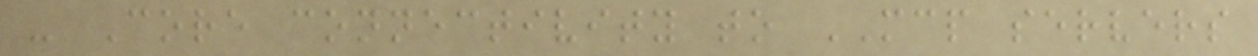- Core connectivity to MCP servers
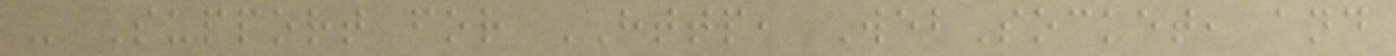- Support for HTTP, WebSocket, and
